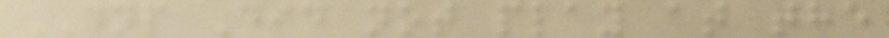DNP Did not play at the
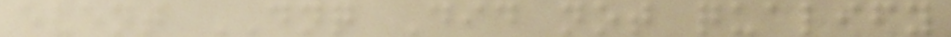event DNQ Did not qualify
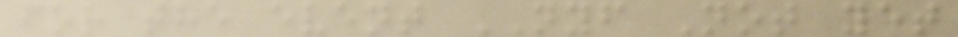for the event NYF Not yet
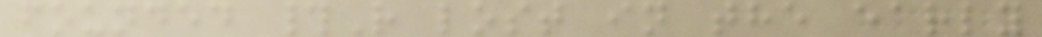founded #R lost in the early
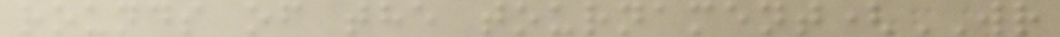rounds of the tournament(WR
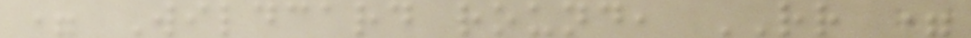= Wildcard round, RR =
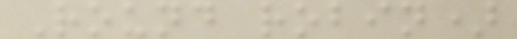Round robin)
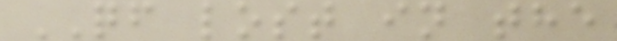QF lost in the
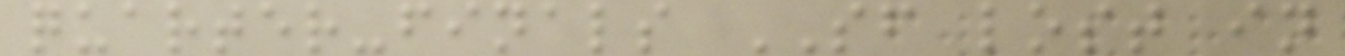quarter-finals SF lost in
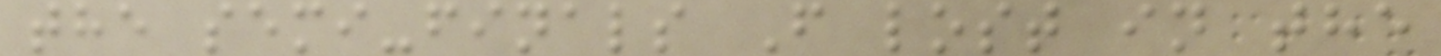the semi-finals F lost in the
